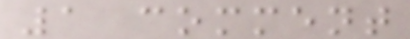1 comment
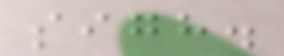sigh.
